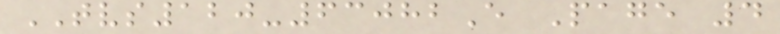TVS120-63082E Page 4
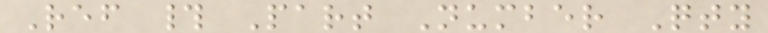Ref # Part Number Qty
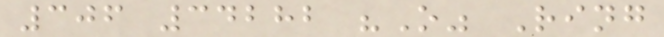306 34282 "O" Ring
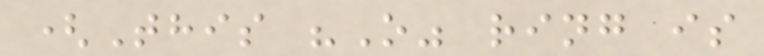(This "O" ring is
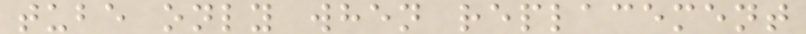tube only when replacement
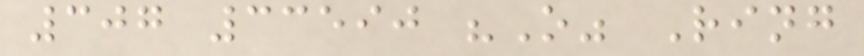307 33590 "O" Ring
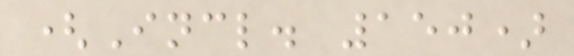(Incl. 150)
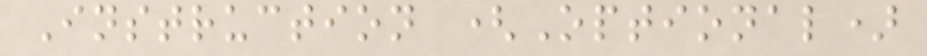Instruction (Optional)
